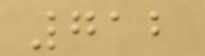712
